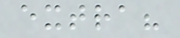extra?
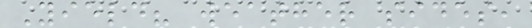Yield? weather sides,
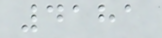4181
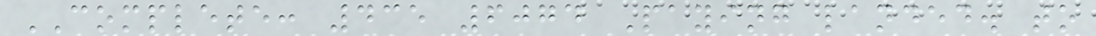COMPLETE: 435 6074 Paying landed. to
